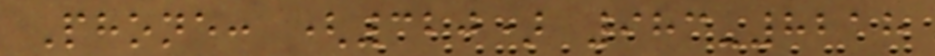Phone: (320) 983-8218
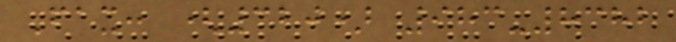Fax: (320) 983-8382
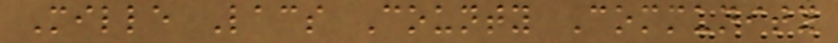Mille Lacs County Community
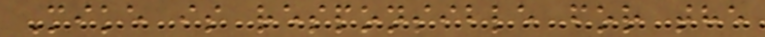Mike is responsible for the
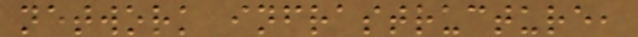network infrastructure,
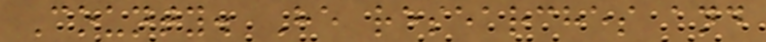County. He researches and
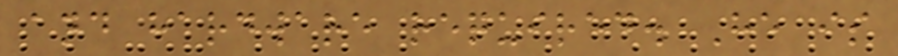and hardware required. He is
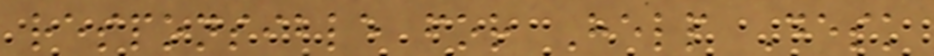responsible for Help Desk
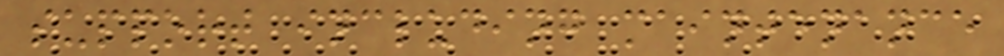support including maintenance
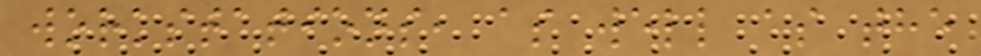workstations, as well as the
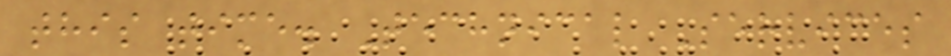this time. Technical Services
